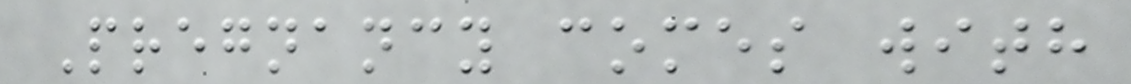Pregnancy comes with
